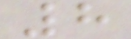8
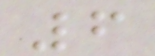6
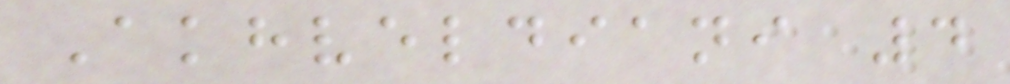Akhveldiani 4
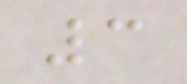3
